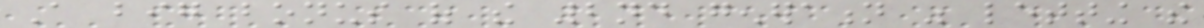A big bonus of the 2nd generation was letting the
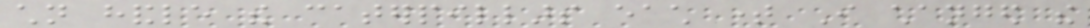children handle the caterpillars each time I changed the
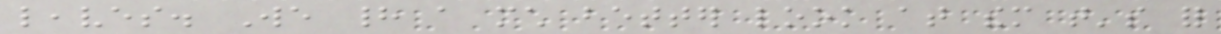leaves. We had a much better look at them that's for
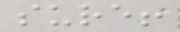sure!
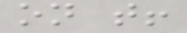on that!
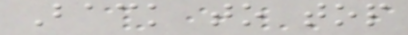Back to top
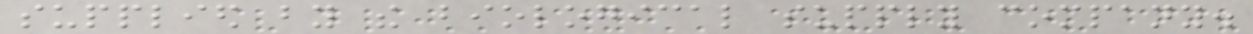supplied by the biological supply company.
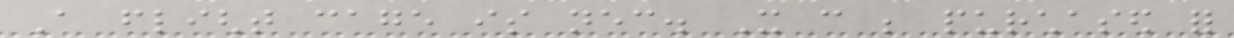A flight cage is necessary. It can be purchased for
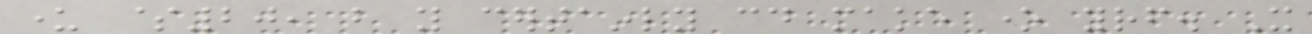under $20, but you certainly could make one yourself. It
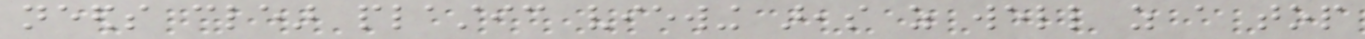needs clear plastic viewing areas as well as a top
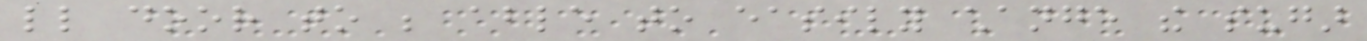little door to be able to easily change the sugar
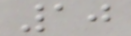10
